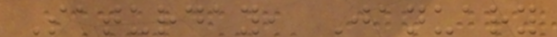Saturday, January
